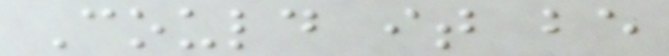Could it be
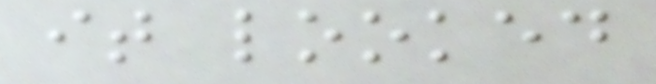it looked
